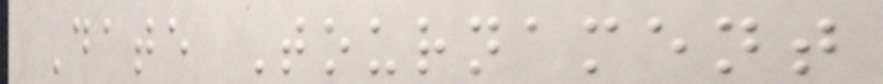Date Tournament
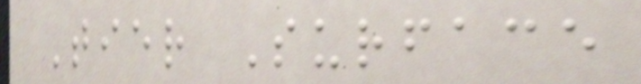Tier Surface
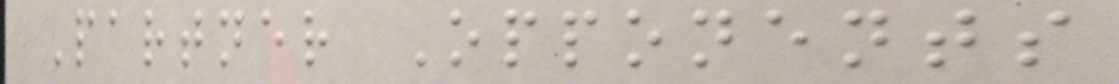Partner Opponents
